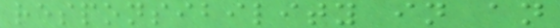responsibility in an
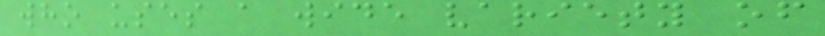who uses a wide variety of
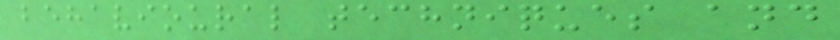behavioural techniques and
